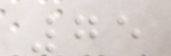75
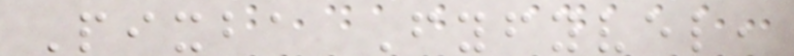Pixba Fyfyvel,
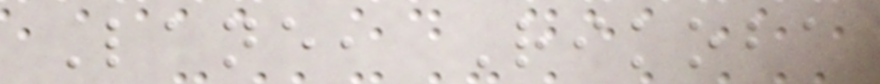Lane, Rikoba
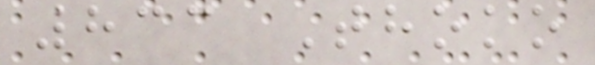833 Thoko
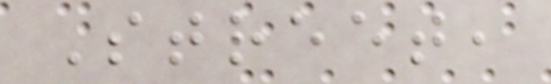Street,
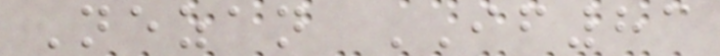Nezan IF83
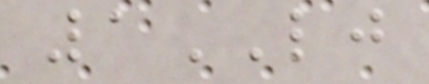1LJ
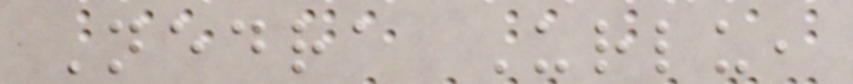Nedra Urlu,
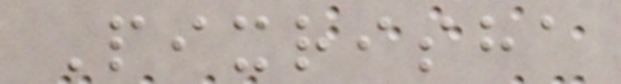Pixrisha
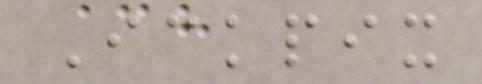Ickpix
